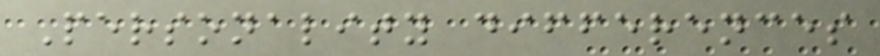Personality differences
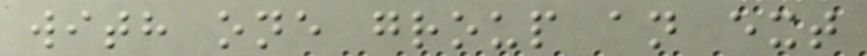with one group an ext
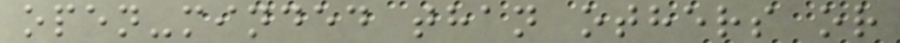open-minded than others or
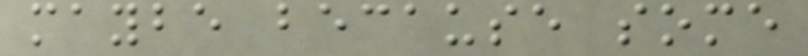maybe because some
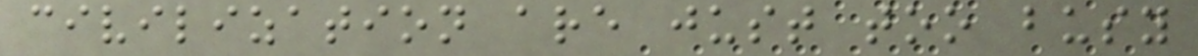civilization are just too busy
